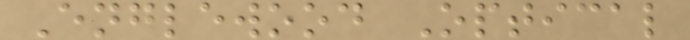Englewood Optical
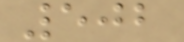502
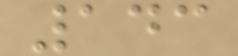143
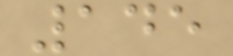145
